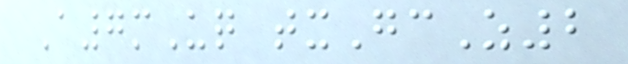A7mUq txGcZ2
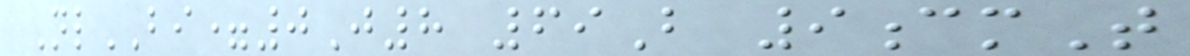NlBI=0J8 69B 9cmT
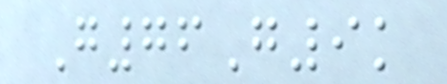G76G9k
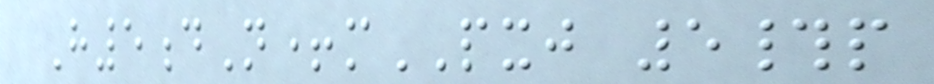H5dN+mPXJ 5#p
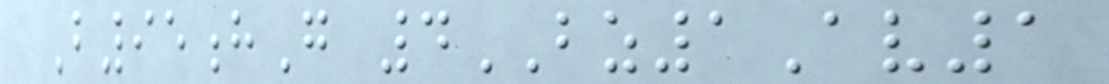B95hG 4BZ1Av1
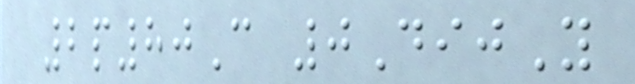2p80C 0DijY
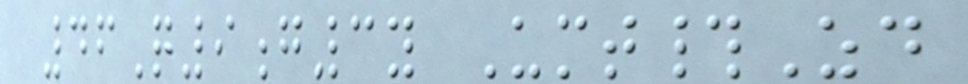46Q9g3y Umt#Zd
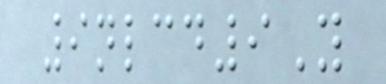9nlcd9Y
